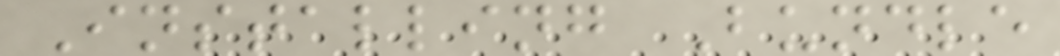Installing Bundle
